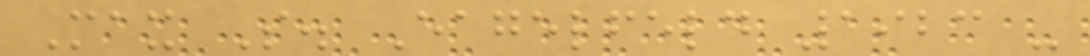Max S. Eagelfeld 1923 -
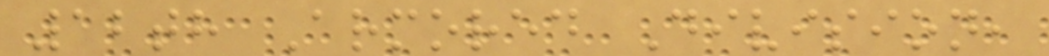12th Armored Division,
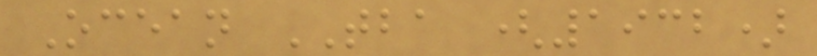Ocean TBA (1932)
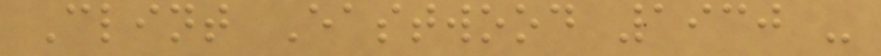Clint Eastwood 1930 -
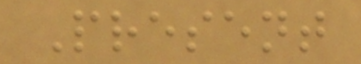Present
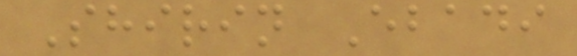Shirin Ebadi
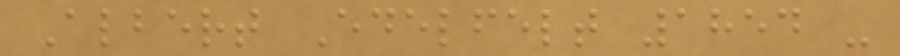Albert Edelfelt 1854 -
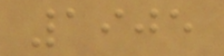1905
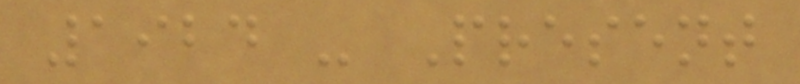1924 - Present
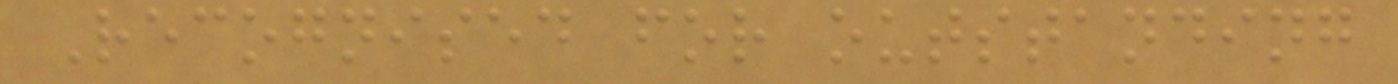Recognised for outstanding
